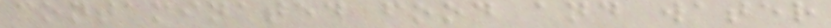contaminated food and water
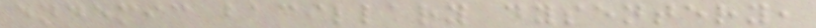endemic bacillary dysentery,
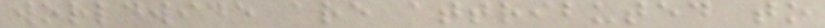worldwide are attributed to
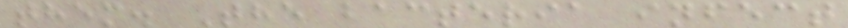them. The bacteria infect
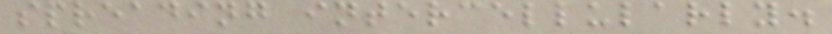spreading intercellularly.
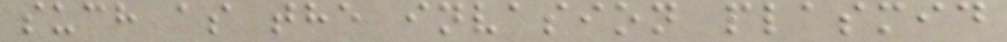such as the invasion plasmid
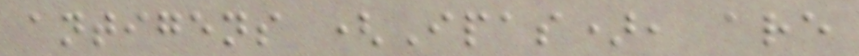antigens (Ipas), are
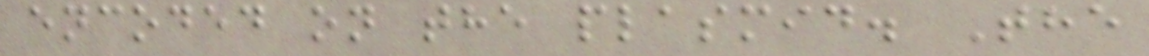encoded on the plasmid. The
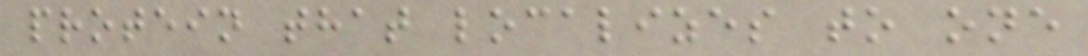protein that localizes to one
